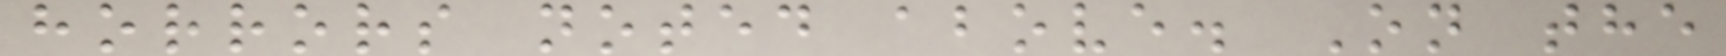horrors noted above. On the
